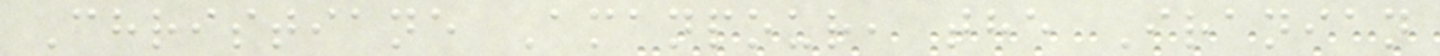Christiane Amanpour, the Iranian
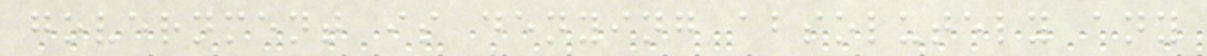government is denying absolutely any
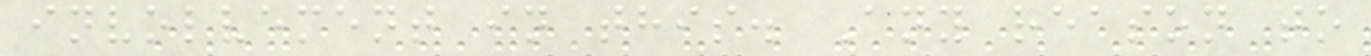involvement in this. Any reason to
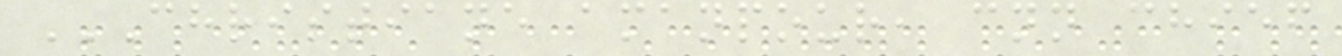CHRISTIANE AMANPOUR, CNN CHIEF
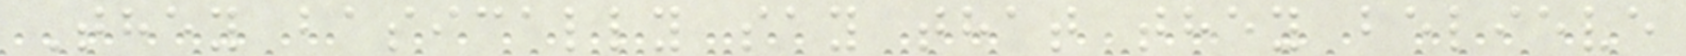They basically say that they believe
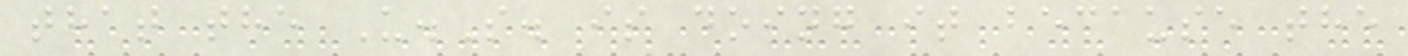that the U.S. is doing it because the
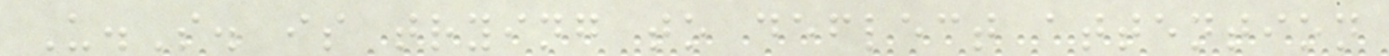U.S. is trying to deflect attention
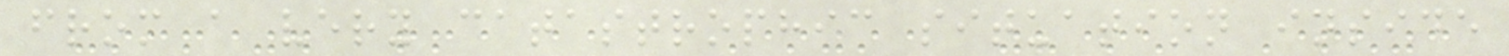from a very catastrophic situation inside
